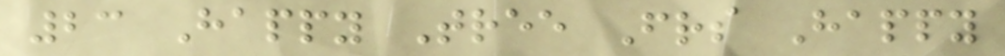23 Happy Tree Friends Happy
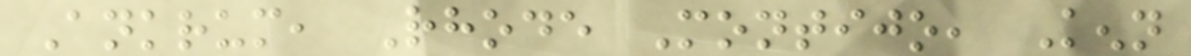Ankrum, Rhode Montijo, Kenn
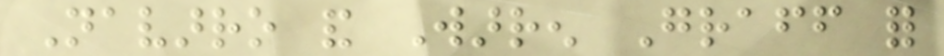Navarro and Warren Graff for
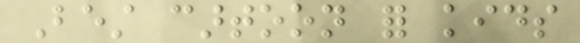Best cartoon for kids
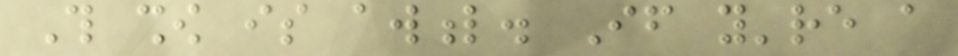This show is awful. If you're a
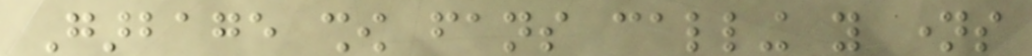Garbage show fans calling you names
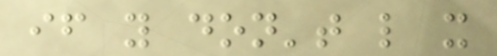if you don't like it
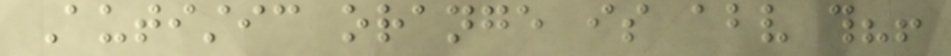Autistic orange is above this?!
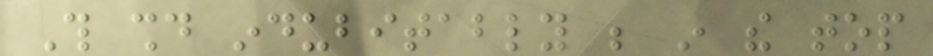This should indubitably be in the top
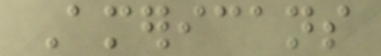Americans
